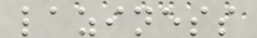laziness
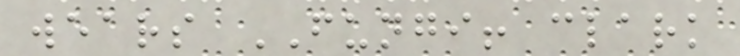wears FUNGI! clark
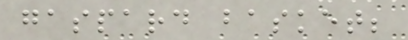gaspard basket;
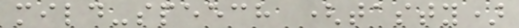mild-speech (tasty)
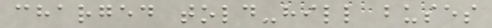charged told-hill buses
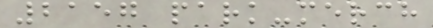2157 park-merch
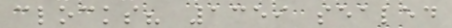clocks? 1359 sealed
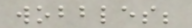wobbles;
